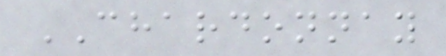CHARDONNAY
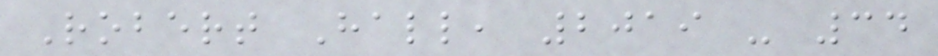Robert Hall, 2019 - 34
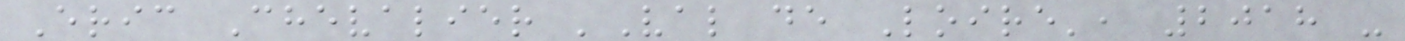Eric Chevalier 'Val de Loire', 2018 -
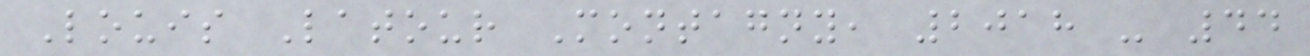Louis Latour Montagny, 2018 - 44
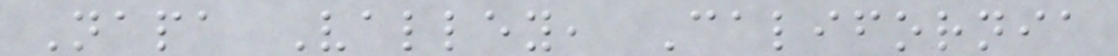Napa Valley, California
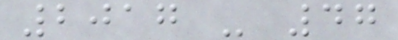2017 - 47
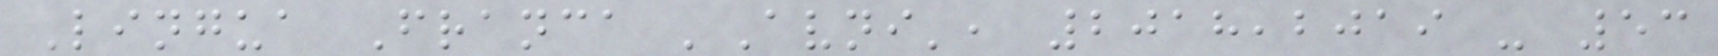Lingua Franca 'Avni', 2018,2019 - 53
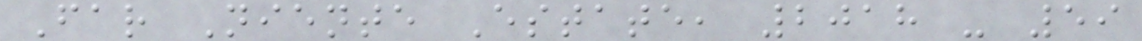Far Niente Estate, 2018 - 59
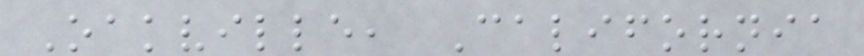Oakville, California
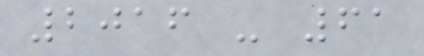2016 - 61
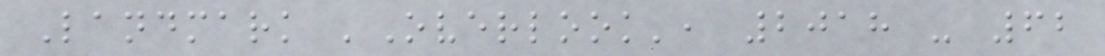Landmark 'Overlook', 2018 - 62
